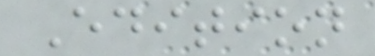Edition
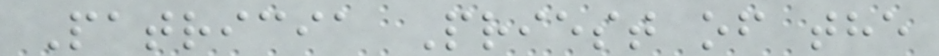Patricia Priest of the
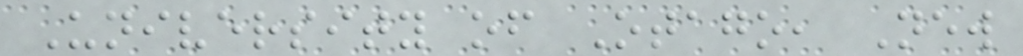University of Otago, New
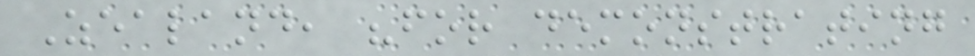Zealand, "for demonstrating
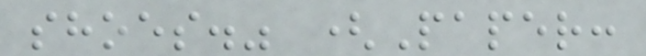shoes." (Paper:
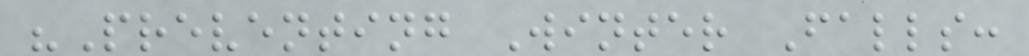"Preventing Winter Falls:
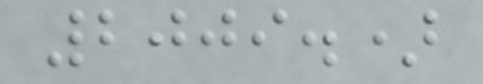2009.)
